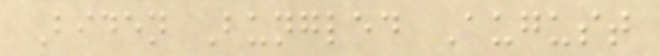Biden Bungled August
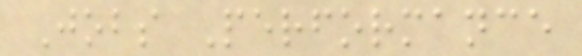Jobs Performance
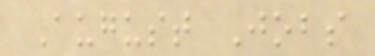August Jobs
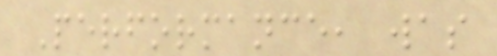Performance, was
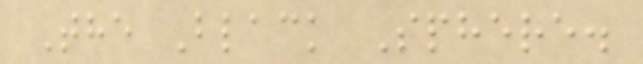The Black Sphere.
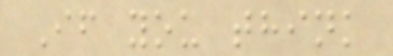If you think
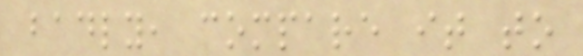badly, compare it to
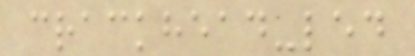crackhead-led
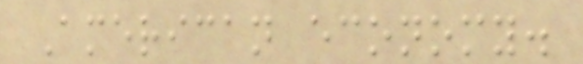American economy.
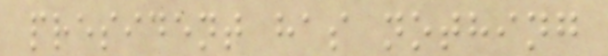president has nothing
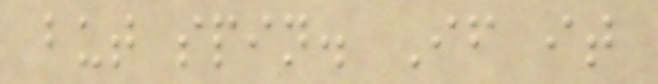but spin. If it
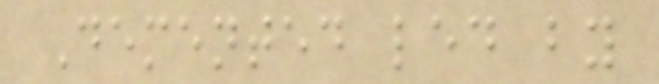Demented led by
